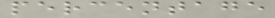percentage
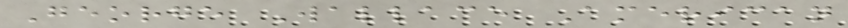George Wallace American
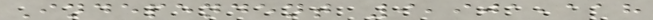Independent 9,901,118
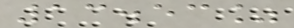13.53%
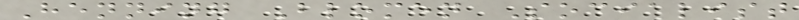Henning Blomen Socialist
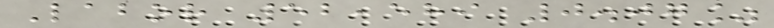Labor 52,589 0.07%
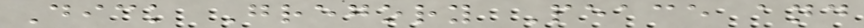Dick Gregory Peace and
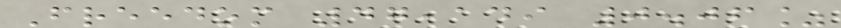Freedom 47,149 0.06%
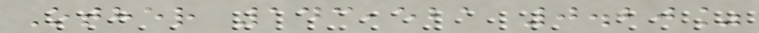Other 143,521 0.20%
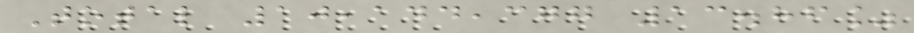Total 10,144,377 13.86%
